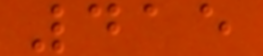415
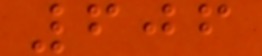606
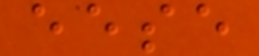eese
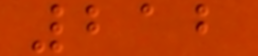212
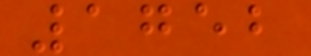1752
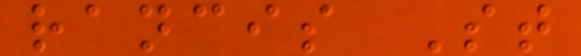rancis St
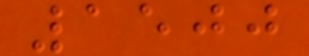1500
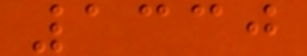1330
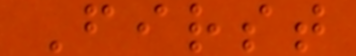First
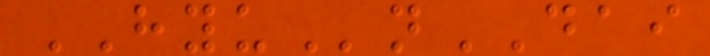HYUnDAI
